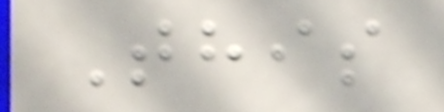This
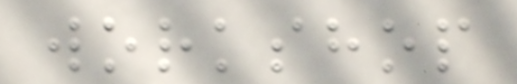workshop
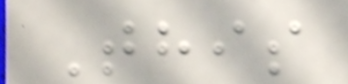This
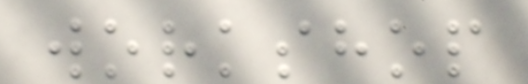workshop
